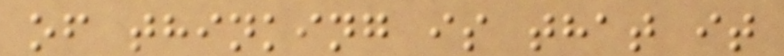of thinking is that it
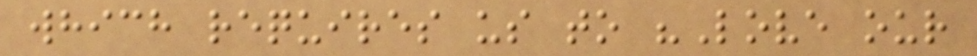which requires us to "Love our
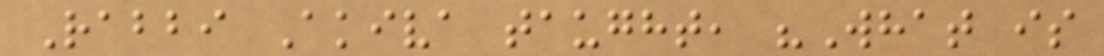Rabbi Akiva taught, "What is
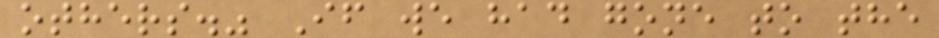others." If we had gone to the
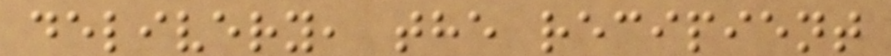delivery, the recipient
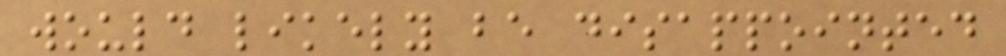would likely be disappointed
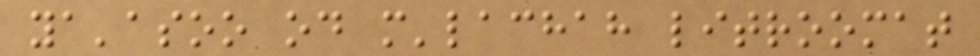ya'asoo od m'lachah litroomat
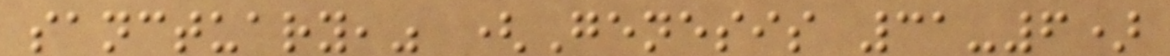sanctuary," (Genesis 31-6)
